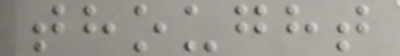thought
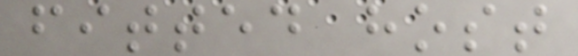fitted host
